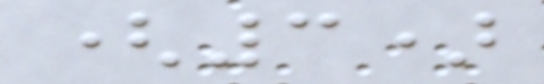(3)
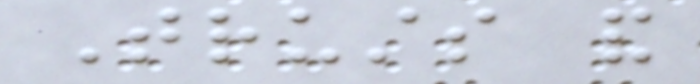Trusts and
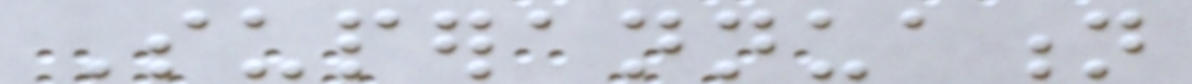Superannuation
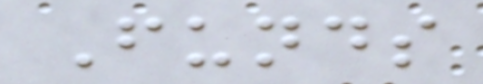Funds
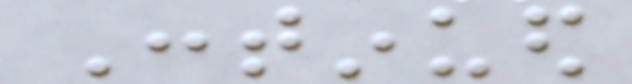Continued
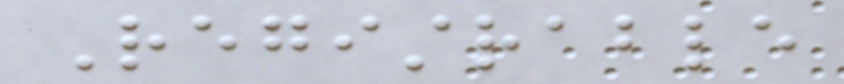Registrable
